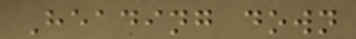Heading down
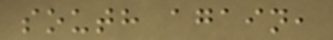south again,
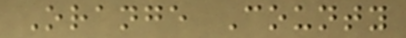Orange County
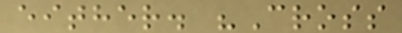either. "Cross
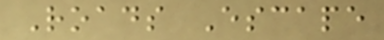Roads Escape
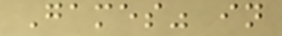Games" in
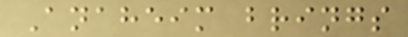Anaheim brings
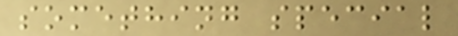something special
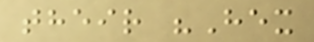their "Hex
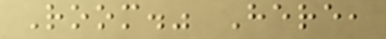Room." Here,
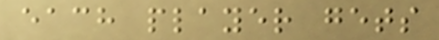each player gets
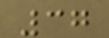37
